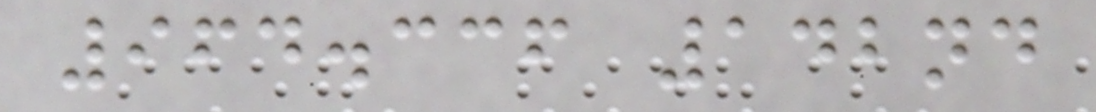964.336 142nd
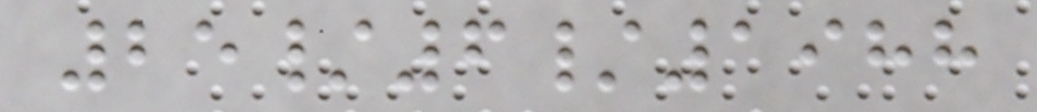25/6/1988
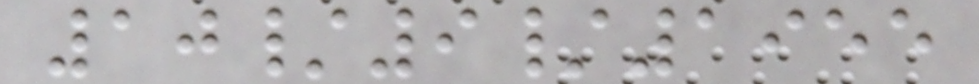10/9/1955
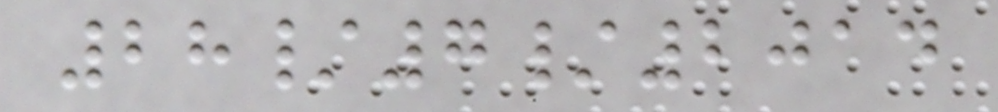28/7/2014
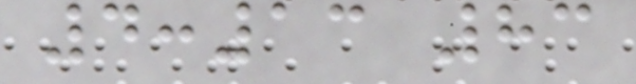4:13 83
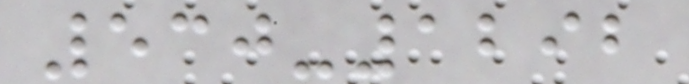530-1292
